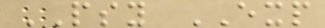PSY EXP
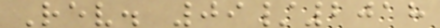Rev. 09/2018
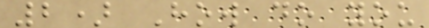2) How do you
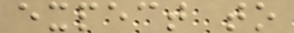expect to
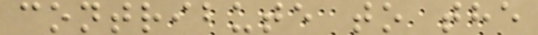contribute to the
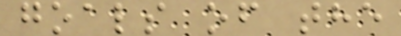goals of the
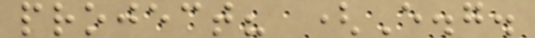project? (E.g.
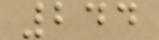244
